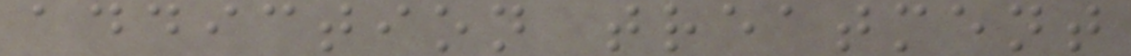addiction treatment
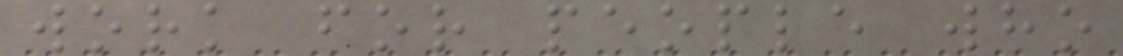work for people who
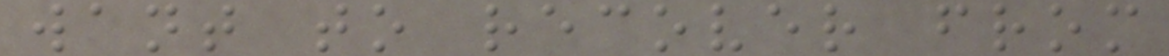want to recover from
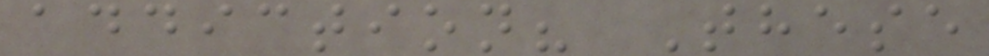addiction? These
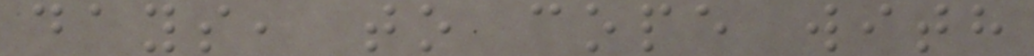days, to cope with
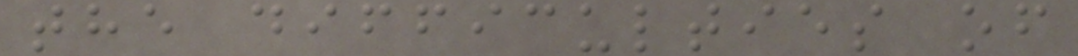the difficulties of
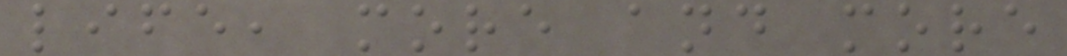life, more and more
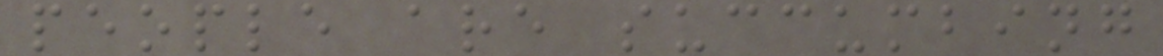people are succumbing
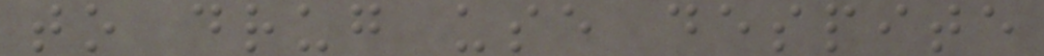to drug use despite
